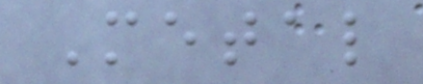Metal
